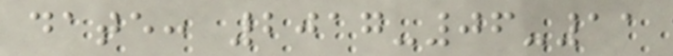date: 2017-06-11
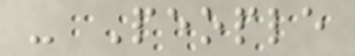- People
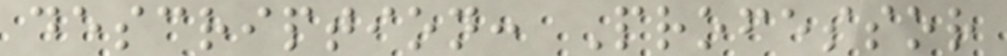description: Professor
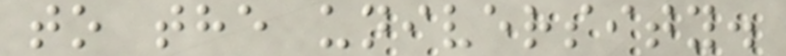to the university.
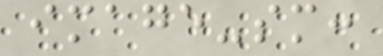image-sm:
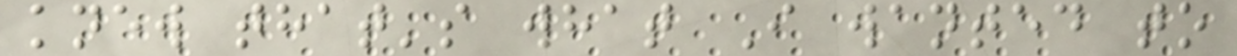knew that's what I wanted to
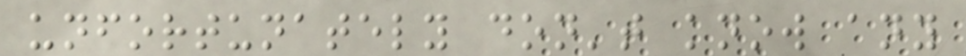unfortunately don't know any
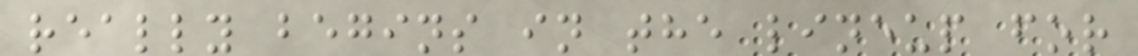really begins in the lineup for
